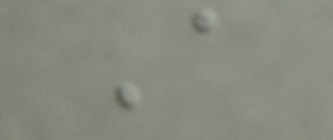A
